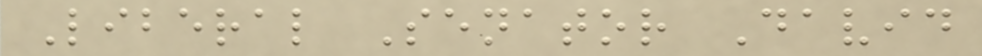Liberal Senator David
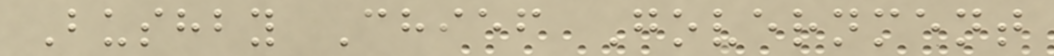Bushby Chief Government
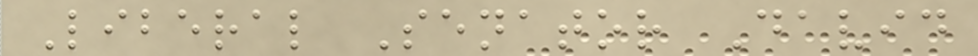Liberal Senator David
